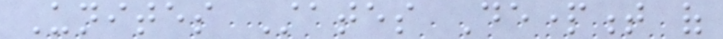Unites States Department of
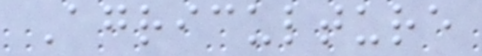Agriculture
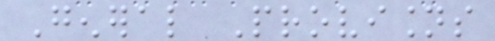General Provisions
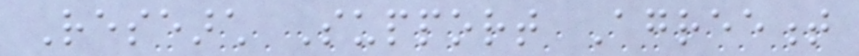Research Support Agreement
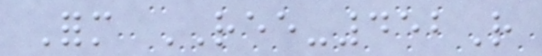Form REE-452R
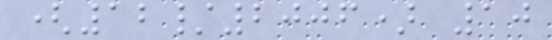(12/2006) 10
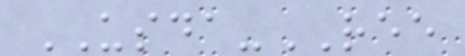USDA-REE
